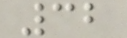32
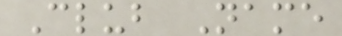Club Name
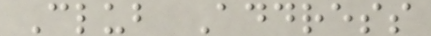Club Address
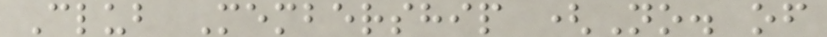Club Membership (No. of
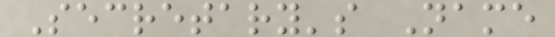Secretary's Name
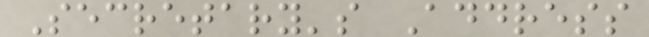Secretary's Address
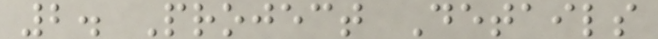2. Project Details
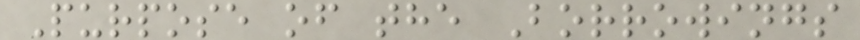Purpose of the Borrowings
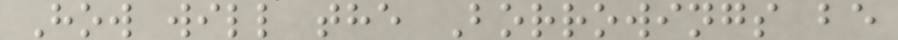How will the Borrowings be
